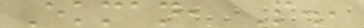Ekman, P.,
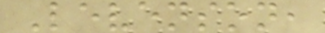Levenson,
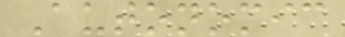Autonomic
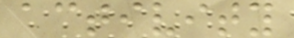activity
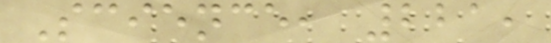Science, 221,
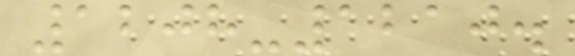1208-1210.
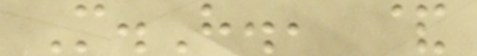M.H., &
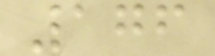176
